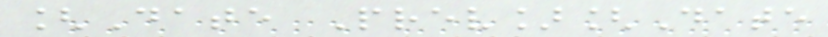[Date Prev][Date
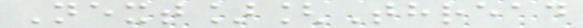Next][Thread
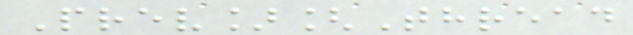Prev][Thread
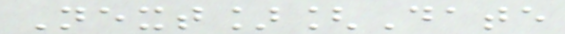Next][Date
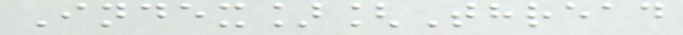Index][Thread
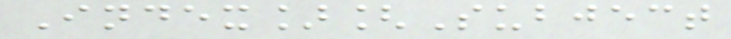Index][Subject
